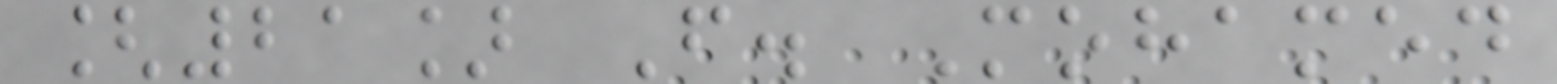[21] F. Mohamed
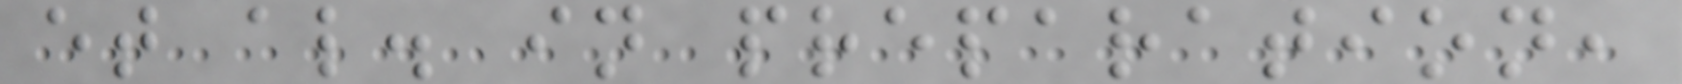et al. in preparation,
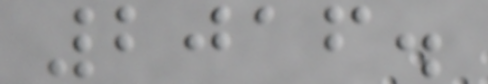2016.
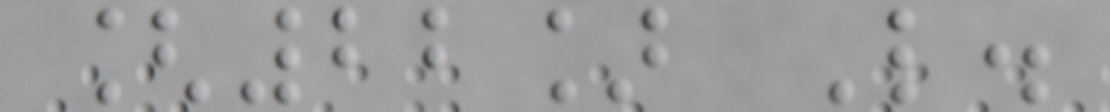[22] L.
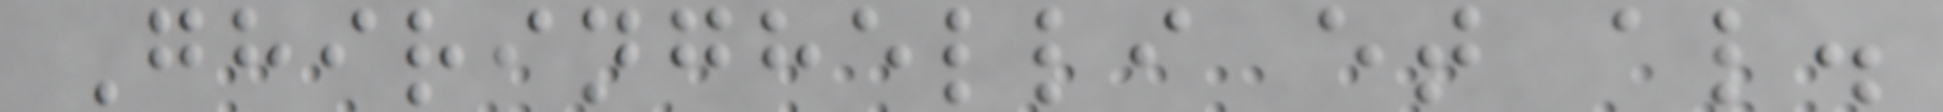Ghiringhelli et al.
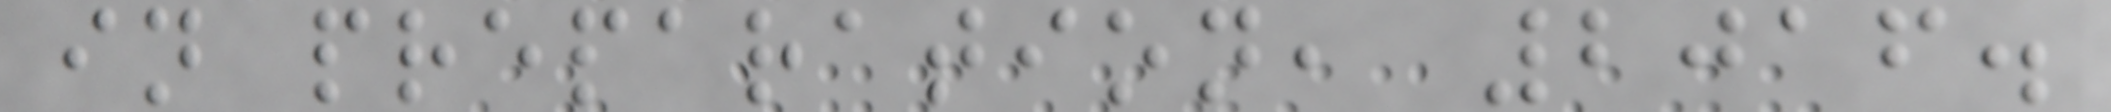in preparation, 2016.
